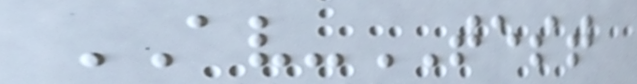AV-TEST
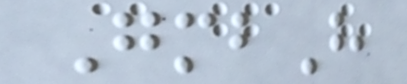GmbH
